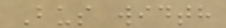Bus width
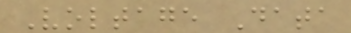Voltage Data
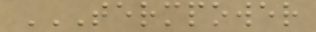TERMPOWER
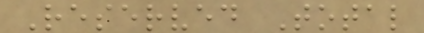Reserved Total
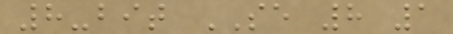8-bit SE 8 1
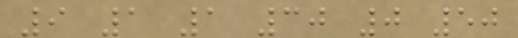9 1 1 30 0 50
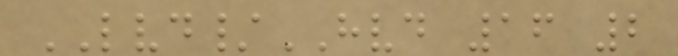LVD/HVD 16 2
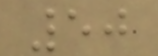50
